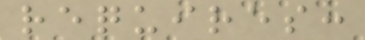requires:
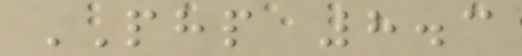PHP 8.3
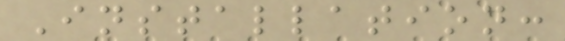Installation:
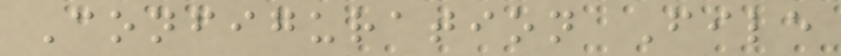Configuration File
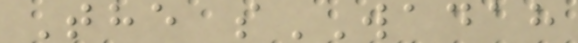The sWADAH
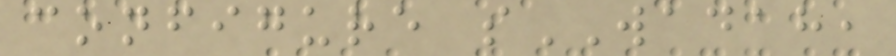configure sWADAH,
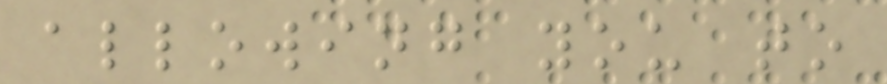allowing you to
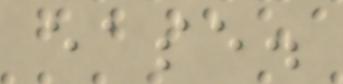ease.
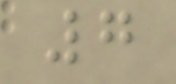7
